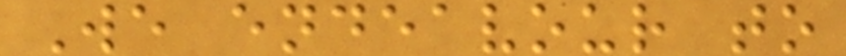We endeavour to
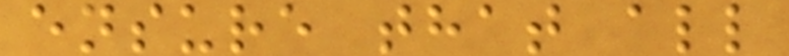ensure that all
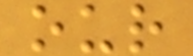our
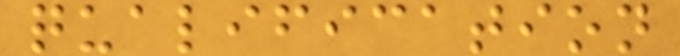qualification
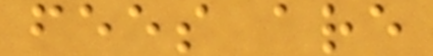fees are
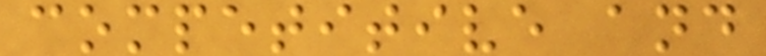competitive and
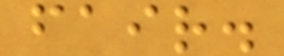fair.
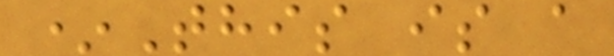*This is a
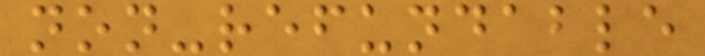non-refundable
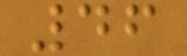46
